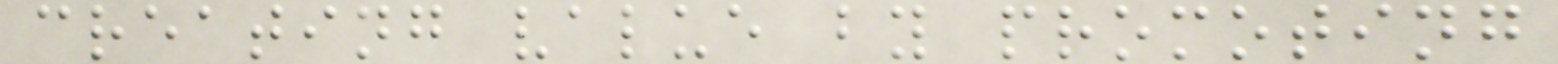creating value by promoting
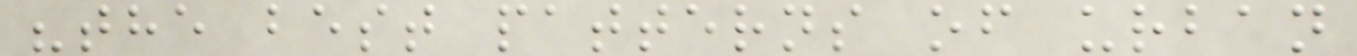"the best patterns of urban
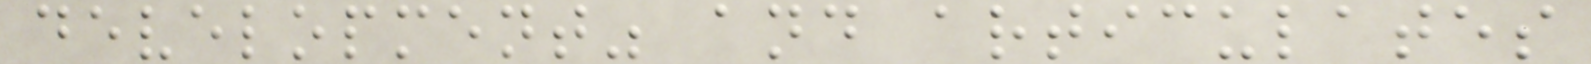development" and articulates
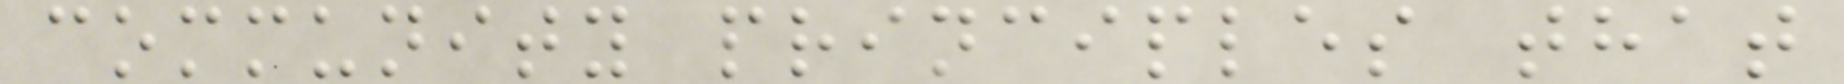community principles that
